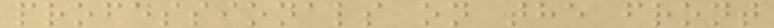professionals on the front
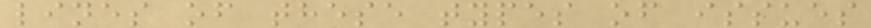lines of these types of issues
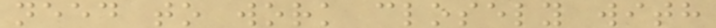need to work closely with
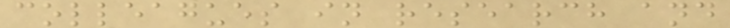colleagues in research and
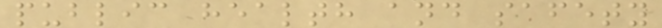public health and safety
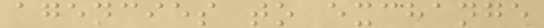agencies to exchange
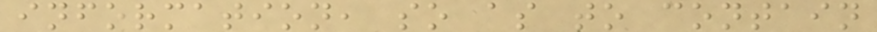information, so as to contain
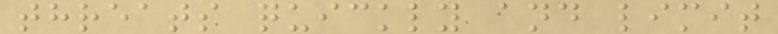threats quickly and limit
